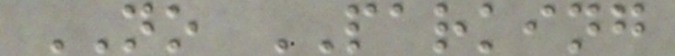NO PARKING
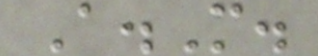A.M.
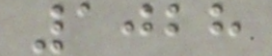1028
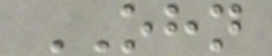OHN
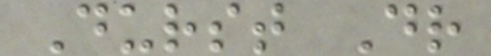Durst Dr
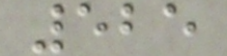525
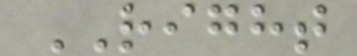RIGHT
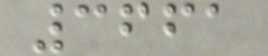3661
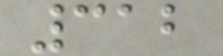312
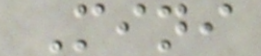Mini
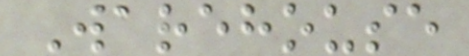Warehouse
